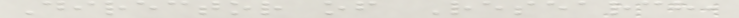Director of Research,
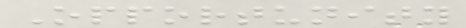Opportunity
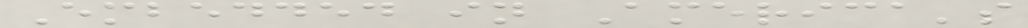Embedded in America's
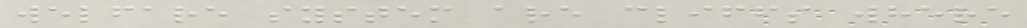welfare system are cliffs where
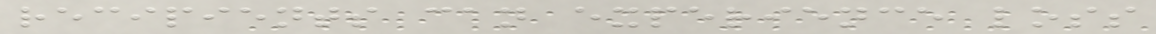recipients can experience loss
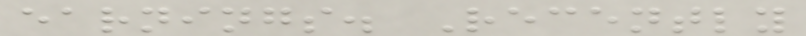earnings. Recently
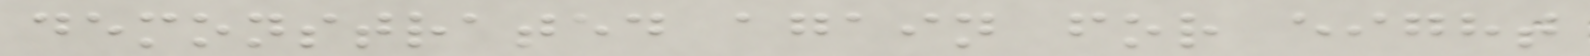demonstrated again for eight
